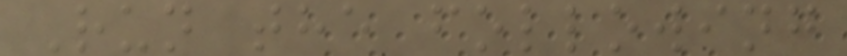Run the following
